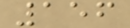156
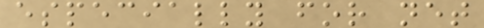especially for net
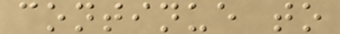continue to
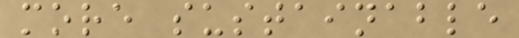more sustainable
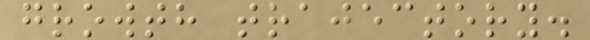growth trajectory.
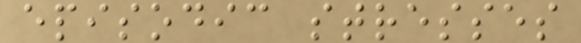episodic stresses
